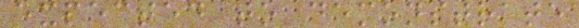expected to demonstrate
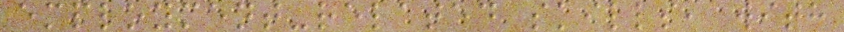employment-related skills, with
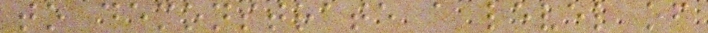to demonstrate a level of
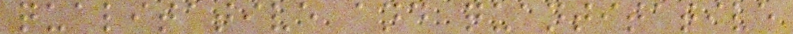qualitative and quantitative
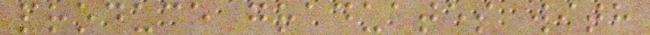produce graduates with
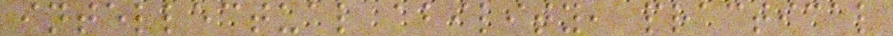intellectual ability, practical
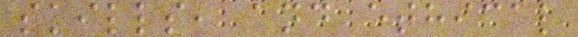skills, and ethical
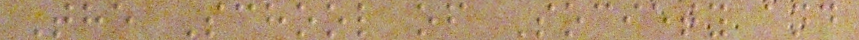The School of Society and
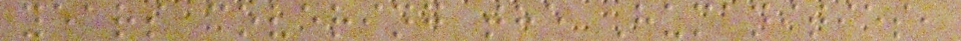years covering the Humanities,
